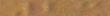23
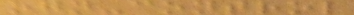ogn-control
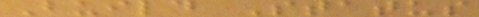Build Status
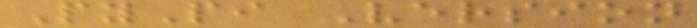PyPi Version
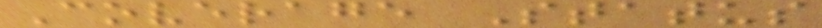Coverage Status
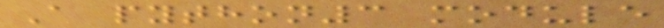A python3 module
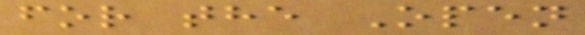for the Open
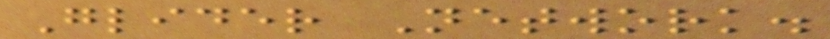Glider Network.
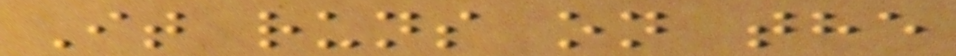It runs on the
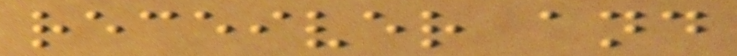receiver and
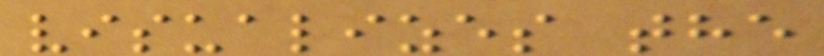visualizes the
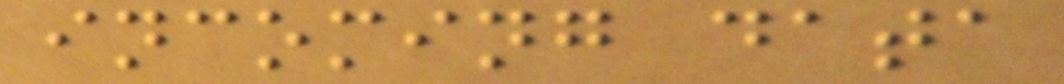incoming data
